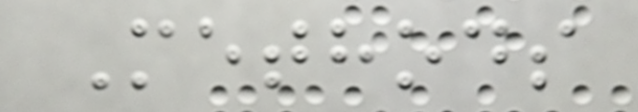Methods
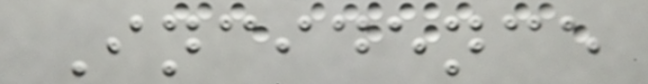Incidence
